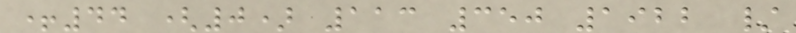+44 (0) 113 350 1922 /
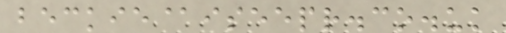beckie@iseepr.co.uk
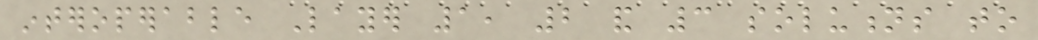interoperable Layer 1, 2 and 3 solutions to
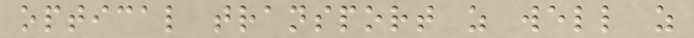optical transport as well as
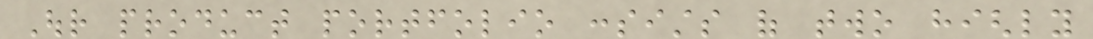Our product portfolio consists of two highly
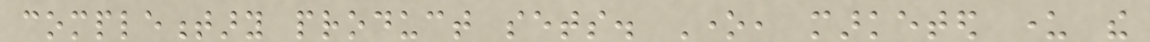complementary product sets. One, marketed under the
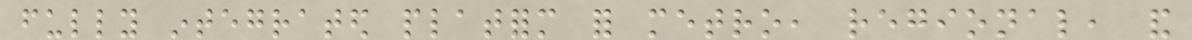fully integrated platform for metro, regional, and
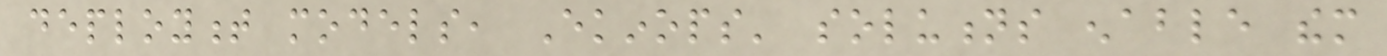deployment models, Ekinops' solutions enable them
